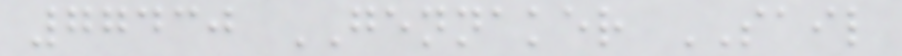77430 GENNAKER SAIL
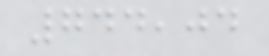744,04
